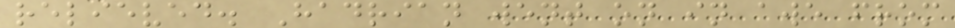relieved. Hadrian went on in awe from
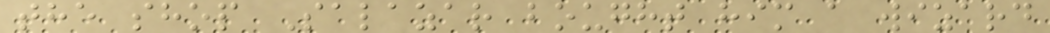the shop Salazar bought him a wizard
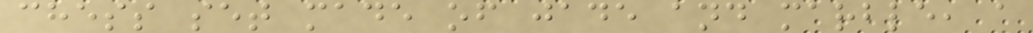chess set made of jade and marble, a
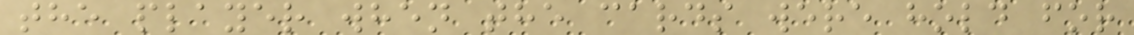the player when the cards were hold for
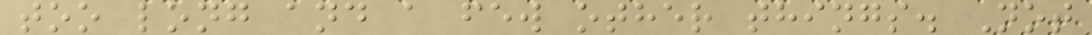too long and a few other things. Not
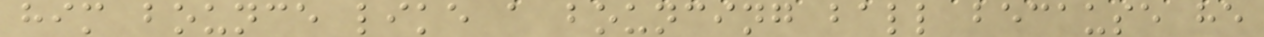him bounce like a bouncing ball because he
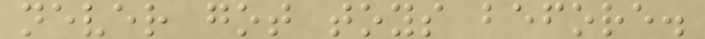never got toys before.
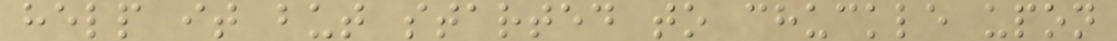help it but started to chuckle upon
